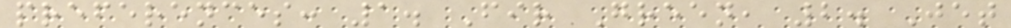preferences: 1. Fir Green, 2. Jet
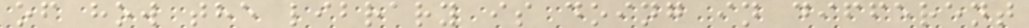of how the library is doing in different
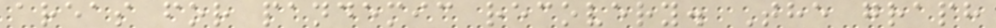areas for pandemic recovery. The graph
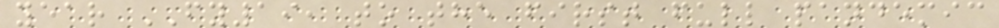year FY19, to the first full pandemic
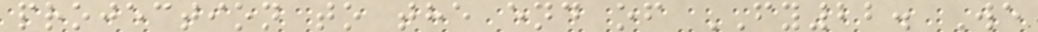projection to the end of FY22. We
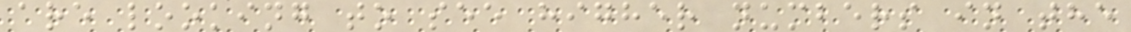are looking to see higher numbers in the
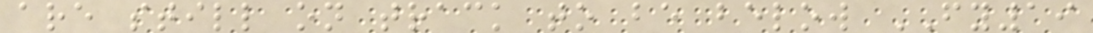are still on track to be below FY19
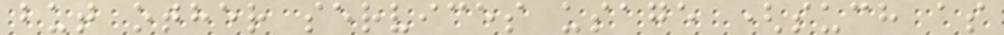but other services usage (such as
